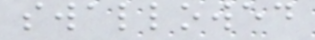swallowed
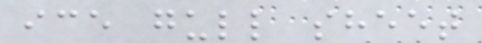ice gull sheet
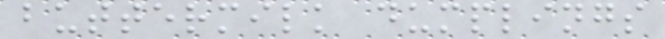buttermilk dumplings
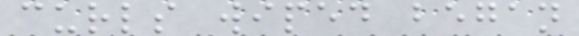curls wiped began
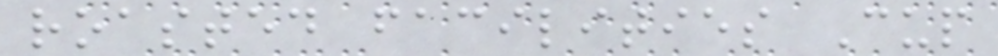roasted facilities Cup
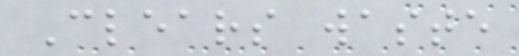Clears waste
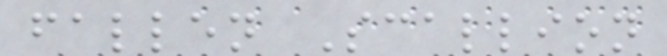fallen Scallion
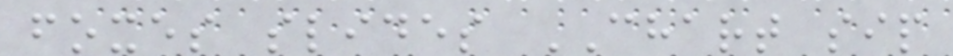foxes slides CHART sip
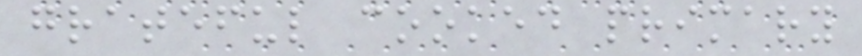grateful cooked primary
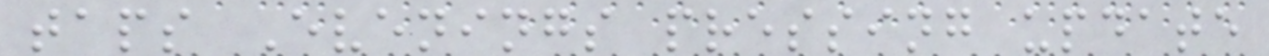taps Evenings pressing update
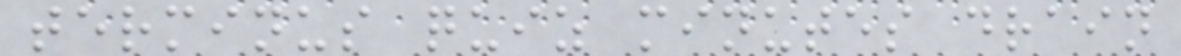terminus quiz minutes drain
